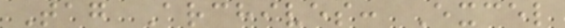Tag Archives: Excel
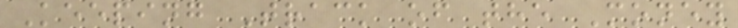Keeping Track of the Money
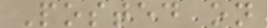Posted on
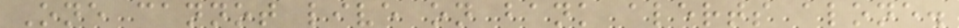One cannot live on bank alerts alone.
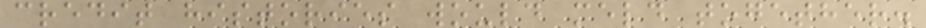credit histories would meld together.
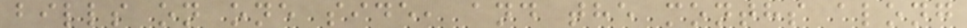bills on one side, and the months along
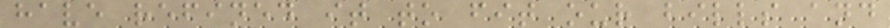have refined it to fit our bills and
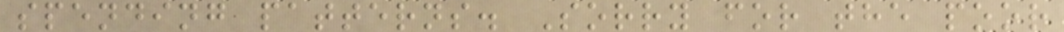spending patterns. Sorry for the poor
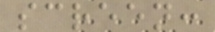screen:
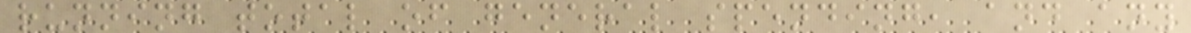running total of general spending, and any
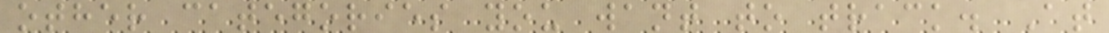other categories you want to track. At
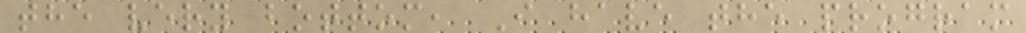the very bottom, I have the program
